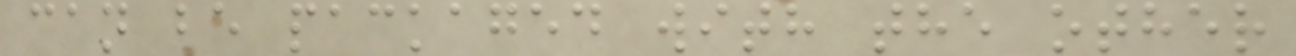can be packaged with the other
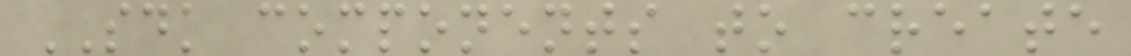SDK components to create
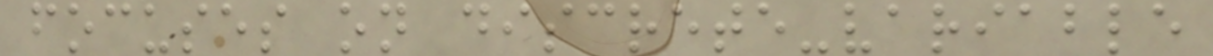focuses on discrete-variable
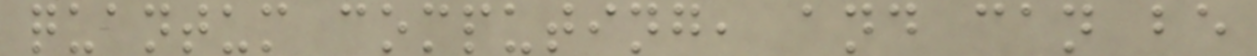quantum computing, and can be
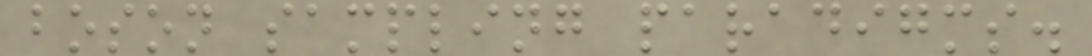boson sampling paradigms.
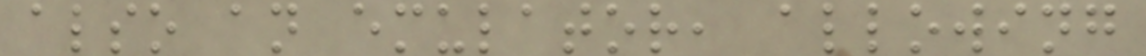also an emulator, allowing
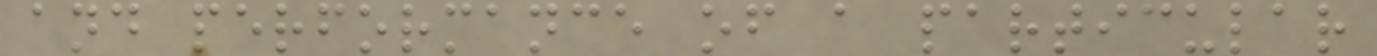and performance of a particular
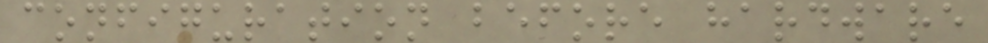configuration before hardware
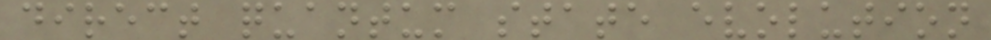direct quantum state evolution
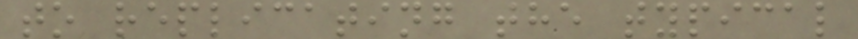to replicating the typical
